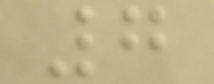7
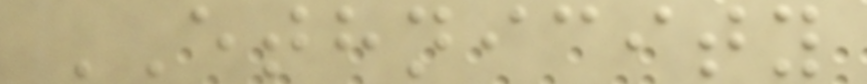ETHNICITY
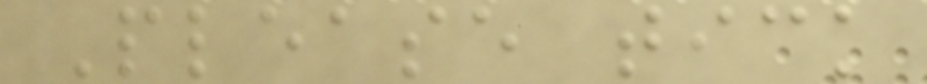Please tick
